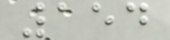154
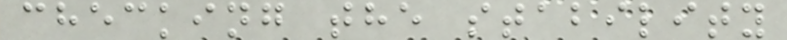checking the stability
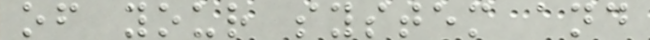of your system and
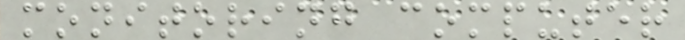monitoring computer
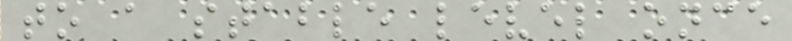to a stable level once
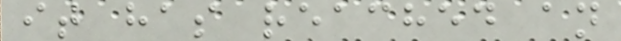it has reached an
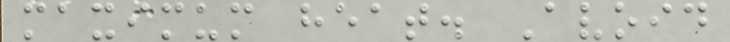maximum heat. Avoid
